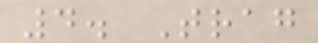4. Trag
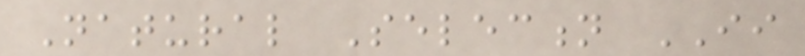Natural Selection II
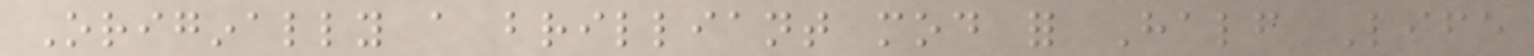Originally a brilliant mod for Half Life
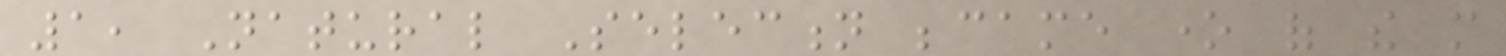1, Natural Selection became one of the more
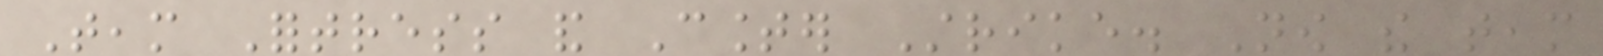Team Fortress and Counter Strike. Now the team
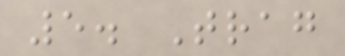5. Trag
